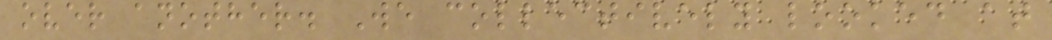over another. We collectively looked at
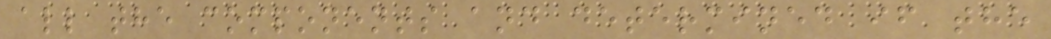all the components and determined if the
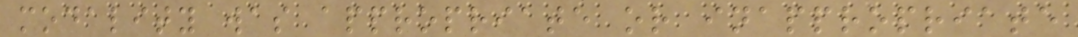modality was appropriate or inappropriate
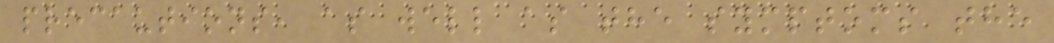precautions, as well as the symptoms the
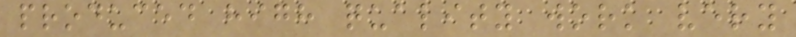produced high quality work very
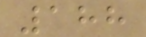188
